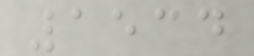1534
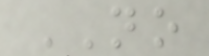NO
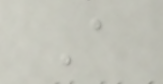A
